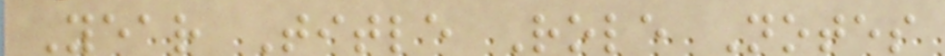Year Title Role Notes
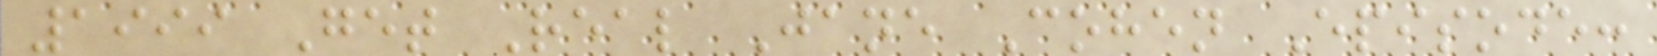1999 Get Real Jane Cohen Episode:
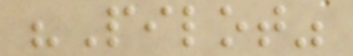"Pilot"
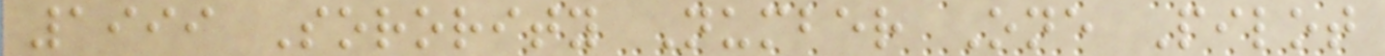1999 Sorority Number One Pilot
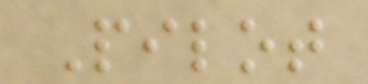Pilot
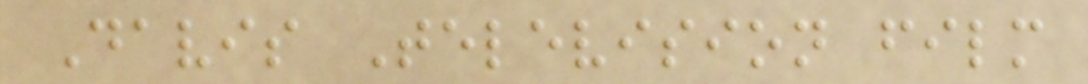Davis Television film
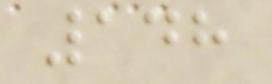148
